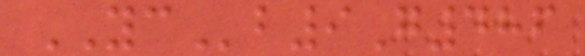YCb9G486
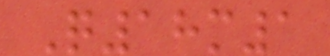Q18m1
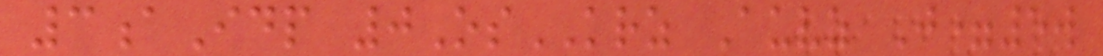3aIdp 0OsKRZ Auvz J=5w
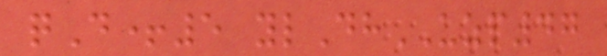qD+5 ylDhUZP47
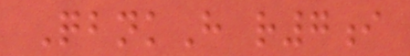QbnkH r7i
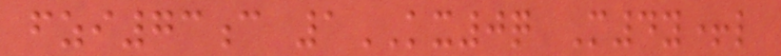fzi73c 1KX0q M4y+l
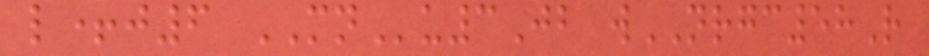l+j6 MNu3Jb wNRGC58R
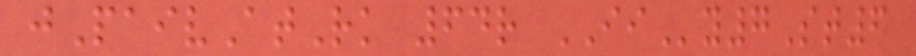jPaivAtRk 64r IIy7St6
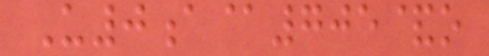U0a@705&o
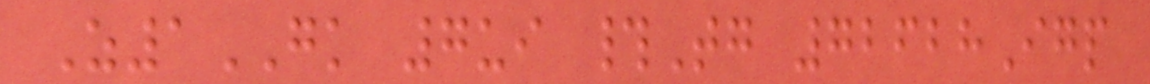Z1GK 7ui #Tg 72628Igp
